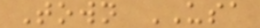Town USA
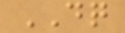DQ
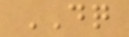DQ
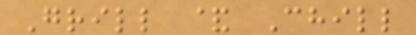Grill & Chill
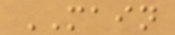MAIN
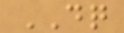DQ
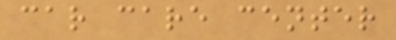car care center
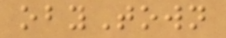obyTown
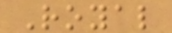Royal
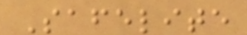Safelite
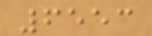6553
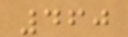460
